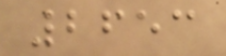2653
